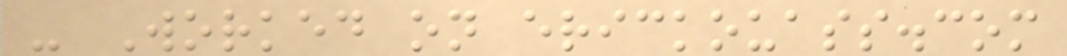- Worked on erickouass.com
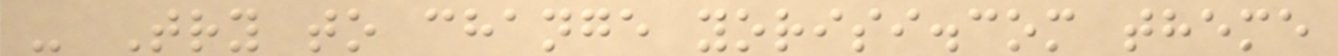- Try to change yorisi.com theme
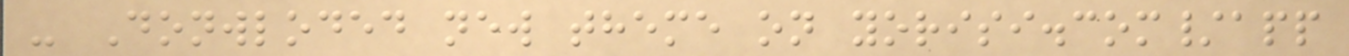- Donwloded new theme on yorisi.com/app
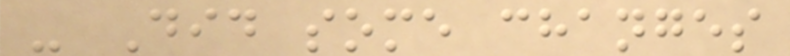- Did some changes
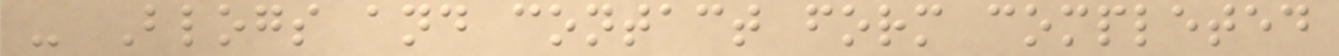- Blogs and contact form completed
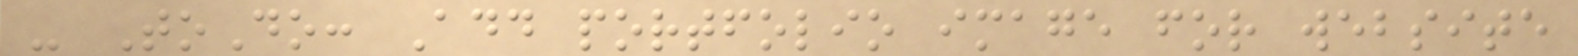- ToDo: Add portfolio image for website
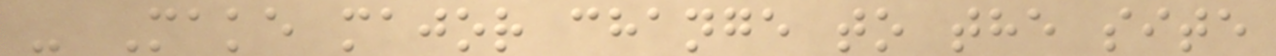- Make major change to the site
